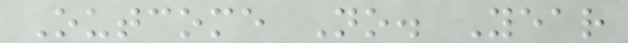Outcome No. Year
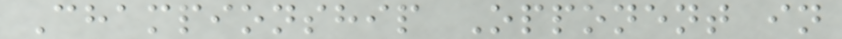Championship Opponent in
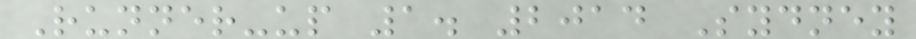Runner-up 1. 2014 Sydney
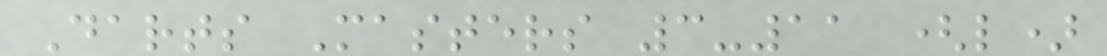Darts Masters 3-11 (l)
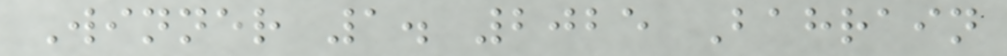Winner 1. 2025 Bahrain
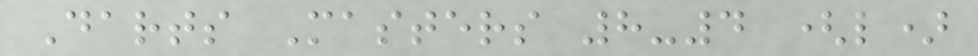Darts Masters 8-4 (l)
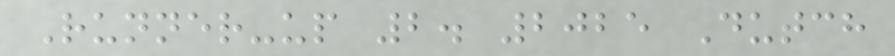Runner-up 2. 2025 Dutch
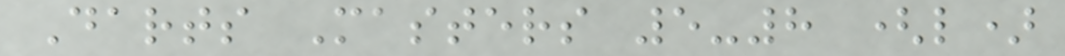Darts Masters 5-8 (l)
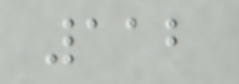112
